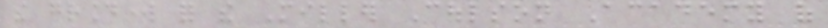the groundwork for the Miller Coulson Academy of
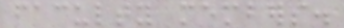faculty members.
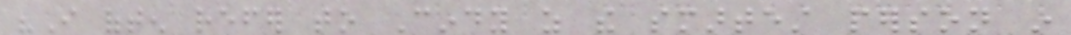"I often refer to Cindy as the smartest person in
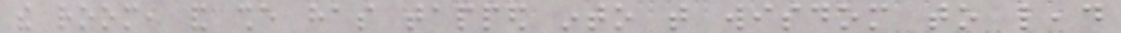the room, and she has tapped into that wisdom to lead
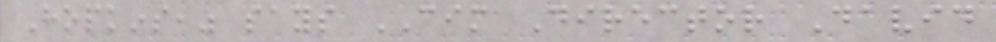Hopkins," says CIM Director David
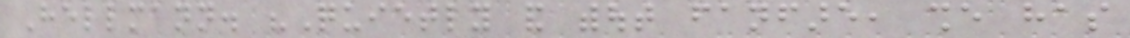Hellmann. "Quietly and without fanfare, she has
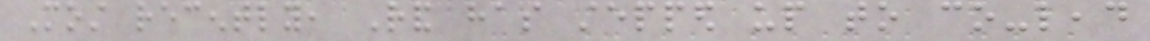Most recently, Rand has stepped up to co-lead
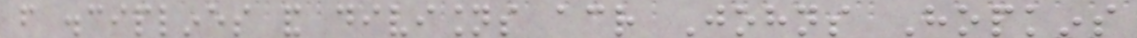from disciplines and divisions across Johns Hopkins
